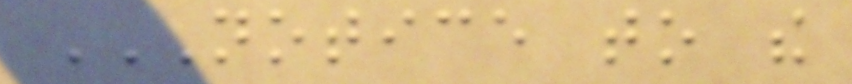NOTICE TO THE
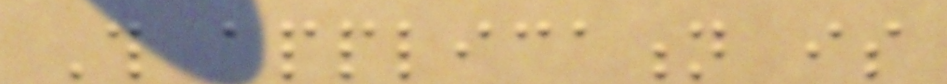This application is
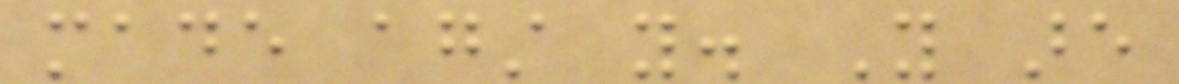made against you. You are
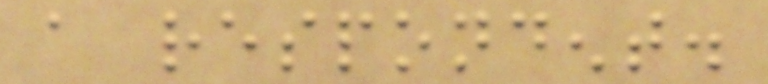a respondent.
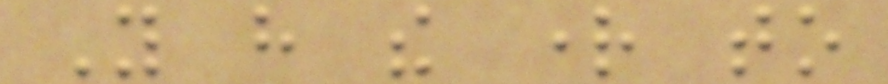You have the right to
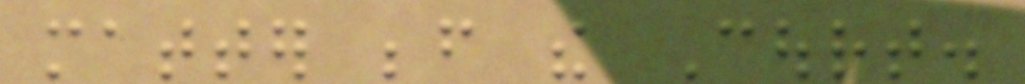matter before the Court.
